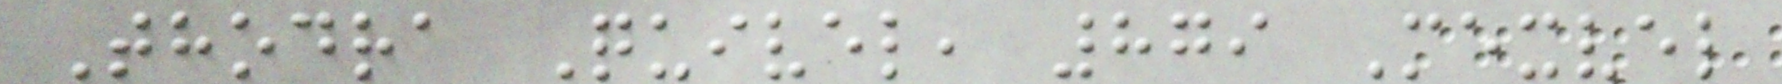Thodra Quivel, 879 Mexvel
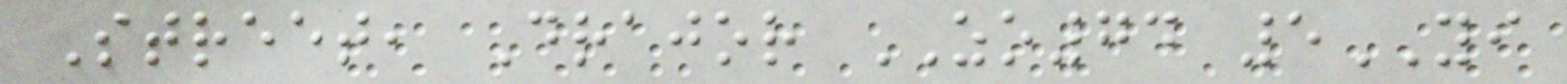Street, Drajor ZO74 5YI
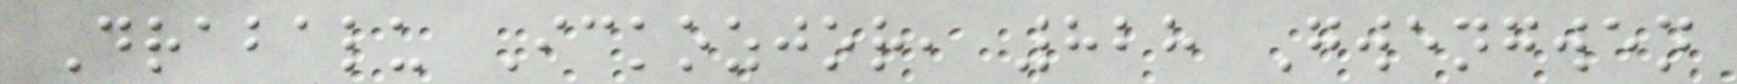Drabalu Ickozjor, 828 Gwengwen
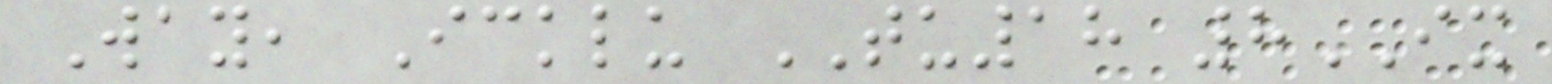Way, Icklu TU18 8IX
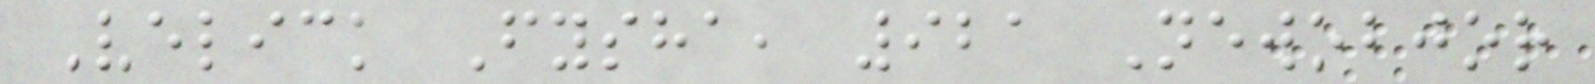Velick Fysha, 921 Newobjor
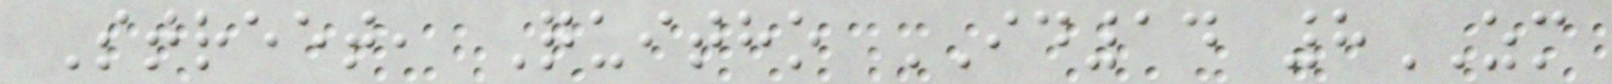Street, Quitho ID14 8ZM
